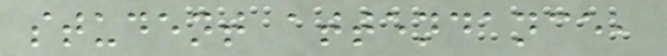student attendance,
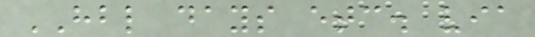HBL days etc. via
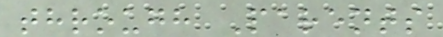through Parents
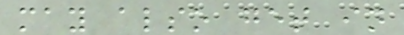may also get in
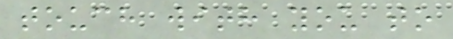touch with you to
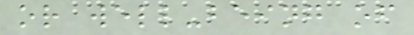or well-being of
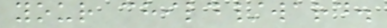your child/ward.
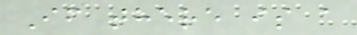If there is a
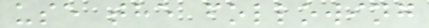use the following
